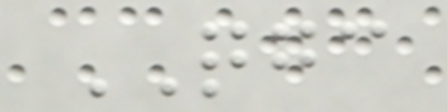QGC
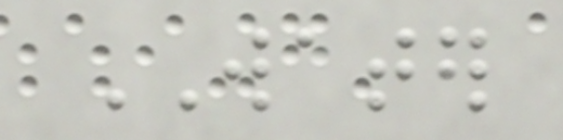WATER
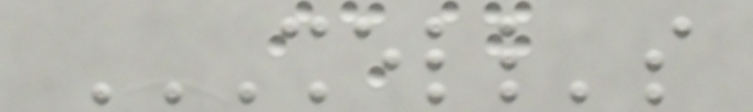SHELL'S
